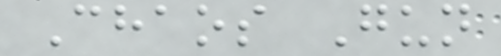Chaos Gun
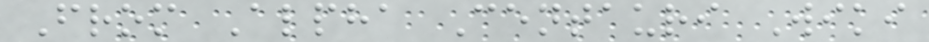From Alpha Centauri Wiki
